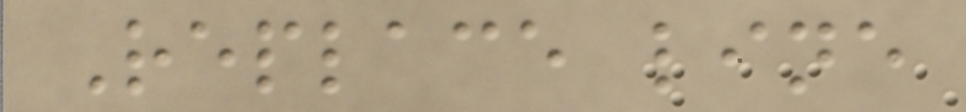Replace line
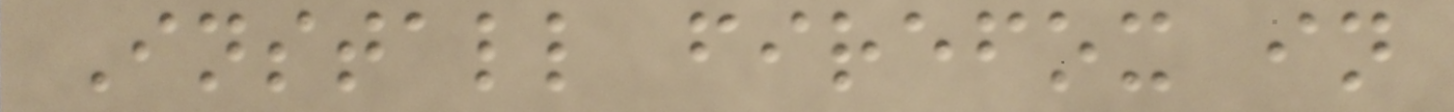Install firefox in
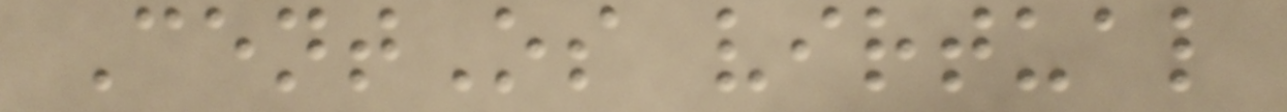CentOs virtual
